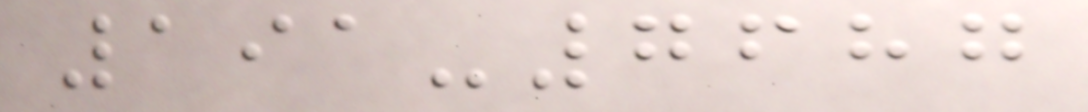191-7687
